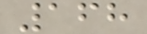168
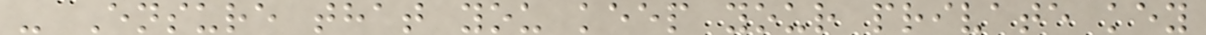- Ensure that you keep your private key
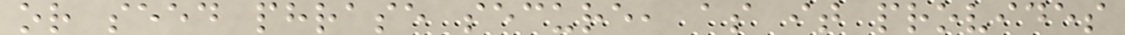or seed phrase secure, as it provides
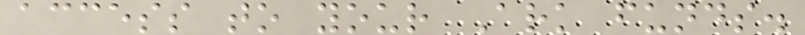access to your Ark funds.
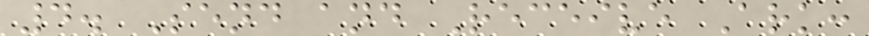4. Send and Receive Ark:
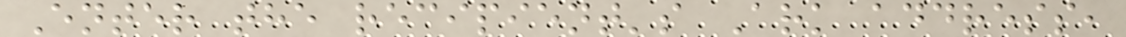Enter the recipient's Ark address,
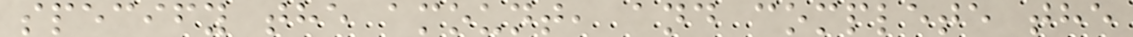specify the amount, and complete the
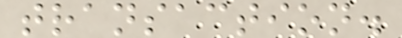transaction.
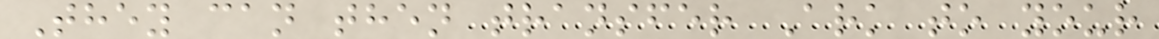They can then transfer Ark to your
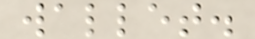wallet.
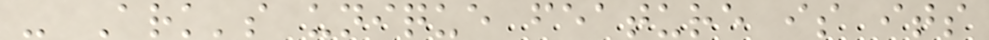- Ark's unique feature is its
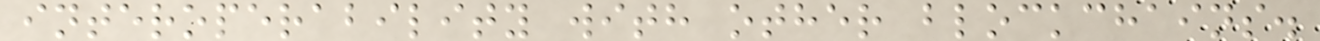interoperability with other blockchains.
